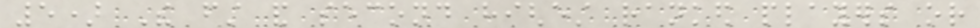5) The first and second highest ranked players or
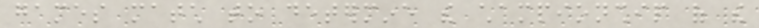games match to determine the championship of the
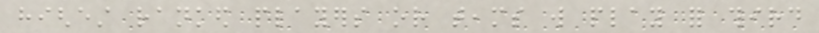highest ranked players or teams will play for third
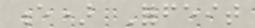e) Forfeit
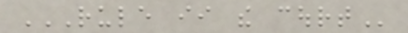RULE II THE COURT
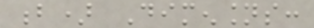b) Dimensions:
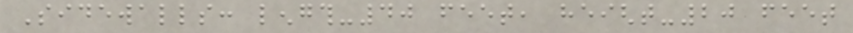Sidewalls: length-40 feet, height-20 feet
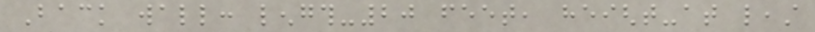Back wall: length-20 feet, height-at least
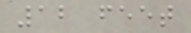12 feet
